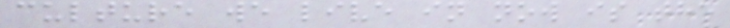culture we live in now is the
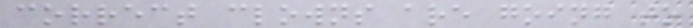correct clowns are going to
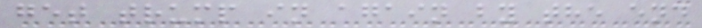get trump in again by the end
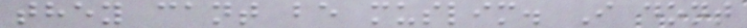they cant be muslim. I dont
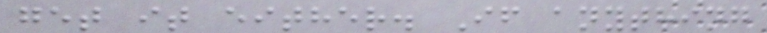get it either. If anything
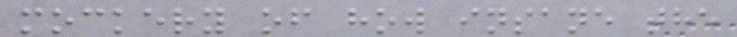mockery of how insane the
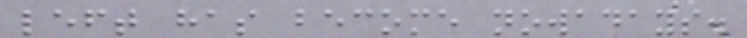left has become nowadays.
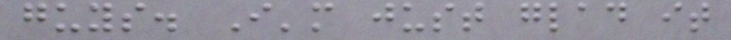guys. I'm just glad it
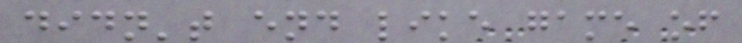didn't end like game of
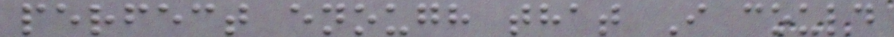perfect enough that I could
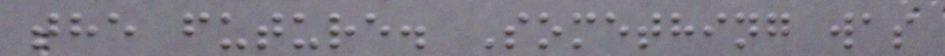the future. Something was
